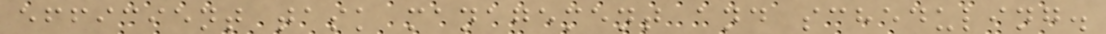efficient task management and scheduling.
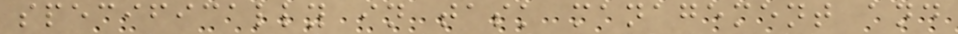specifically in task management and
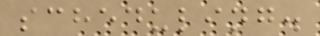scheduling.
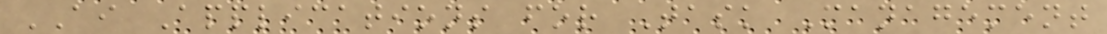AI Applications for Task Management
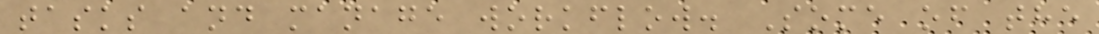tasks and manage workflow. Some of the
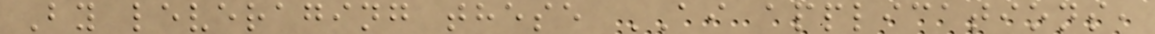By leveraging these AI applications,
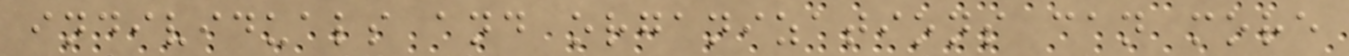individuals and organizations can more
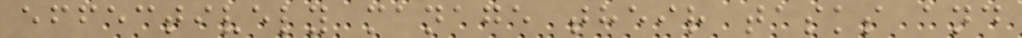effectively manage their tasks and
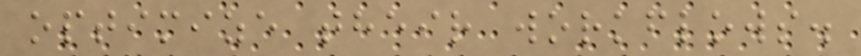optimize their workflows.
